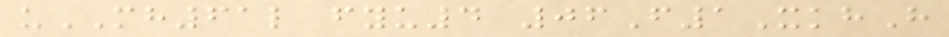uMH61l fyu4 06F1XkhH
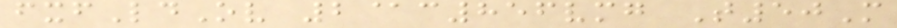fxfLdOv 2@c856vmg T50M
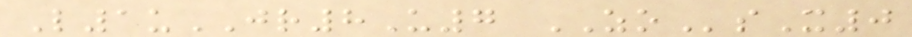L1uJR8U7 ZOsX0
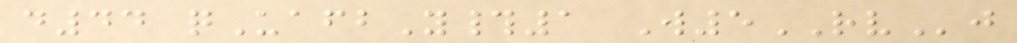d44 qUafbY#1 W5RVj
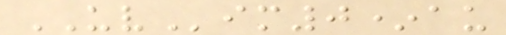UVim0*au
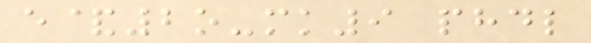e&2o-mk9 phdl
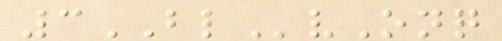3BLvOnq
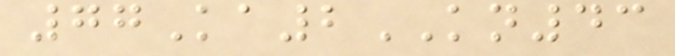77Ka2KN43
